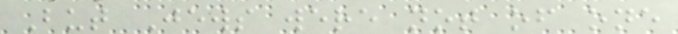But Jews were not of one
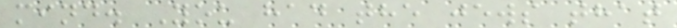mind. You had the jews that
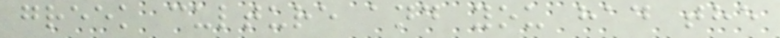greek culture and you had the
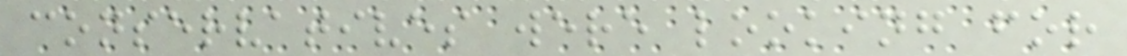conservatives were looking for
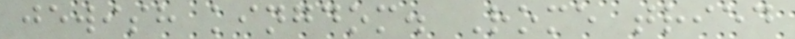jewish kingdom. Rome tried
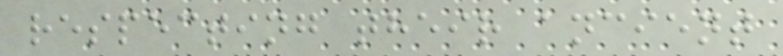respecting their ancient
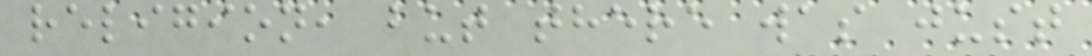religion, but there was just
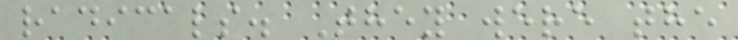radicals. They were the
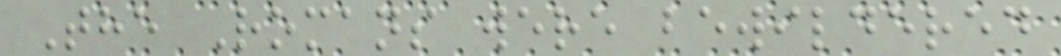The Romans were bewildered
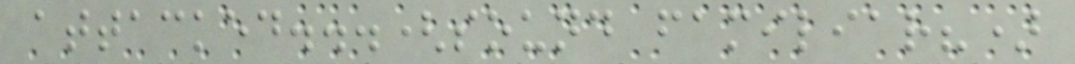attacked...(sound familiar?)
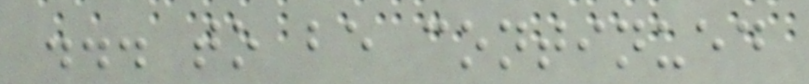... to be continued
